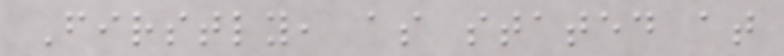Firstly, as stated at
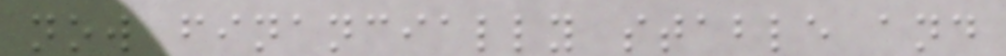now financially stable and
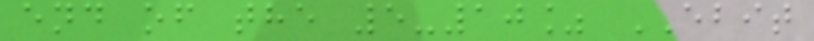end of the 5-10% EBIT
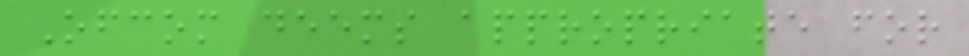Ofcom deems appropriate for
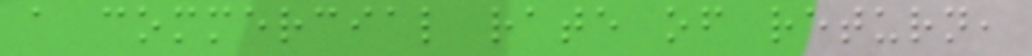a commercial rate of return,
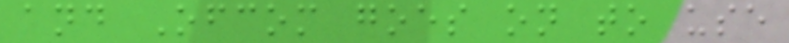and Ofcom goes on to use
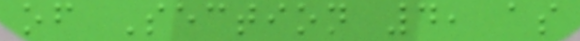of Section 4, as
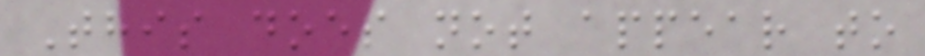This does not appear to
